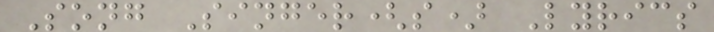Song Singer(s) Lyrics
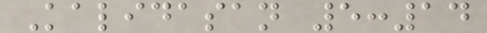Kalidasan 5:14
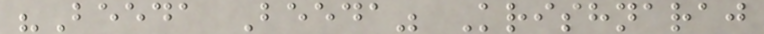"Beeda Beeda" Krishnaraj
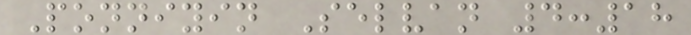Ponniyin Selvan 4:18
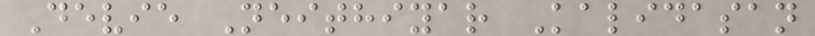Devie Neithiyar Kalidasan
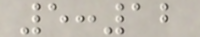5:12
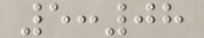5:08
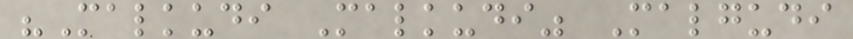"Malkudi Malkudi" Malgudi
